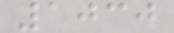1030
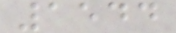1544
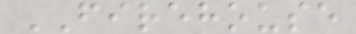FIREHOUSE
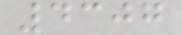4307
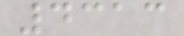4313
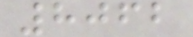8062
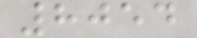8054
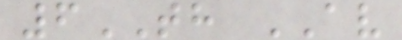6TH AV
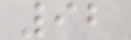92
